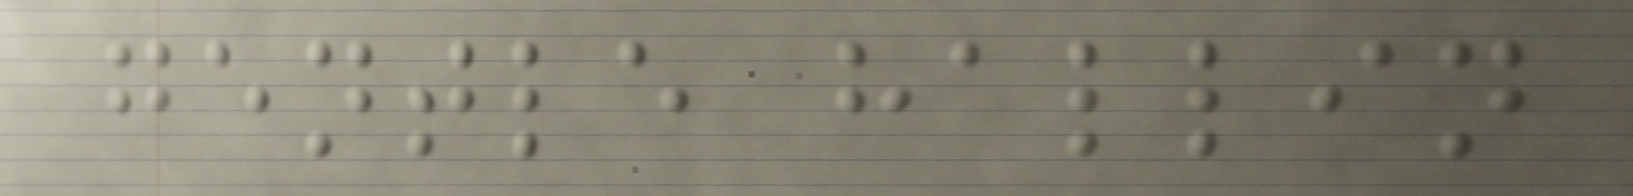gentle hallin
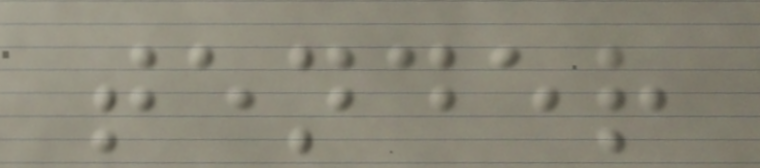tender
